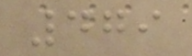479
